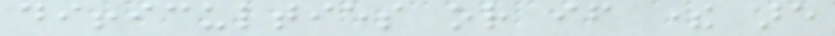difficulties or if there are
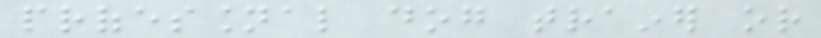professional dog trainer or
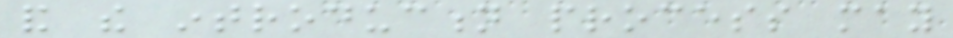and the introduction process may
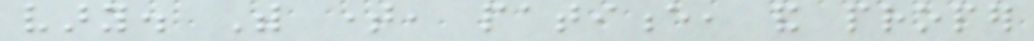vary. With time, patience, and proper
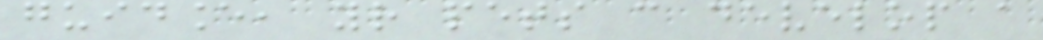guidance, your pets can develop a
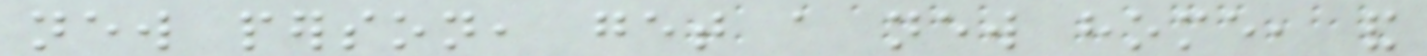new person, get a new home, and
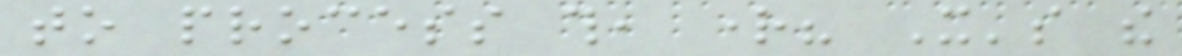to process this, right? It's the
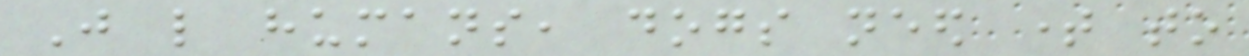Just like humans, dogs need time to
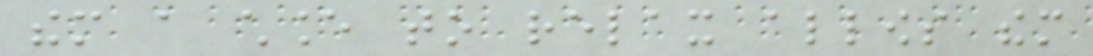them a chance to relax allows them
